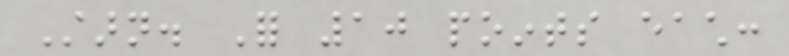Starn. For 10 points each:
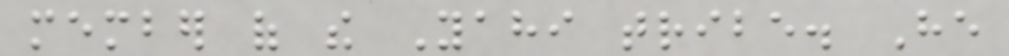member of the Yahi tribe. He
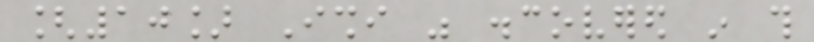[10] Ishi was discovered in this
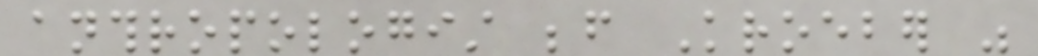anthropologist before Kroeber was
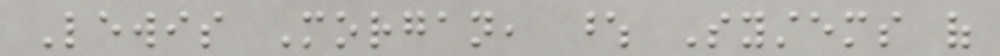Lewis Morgan, whose Systems of
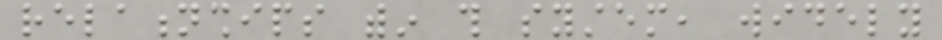relationships within this system, widely
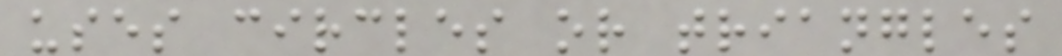uses circles or triangles
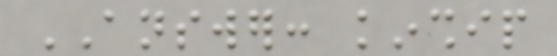ANSWER: kinship
